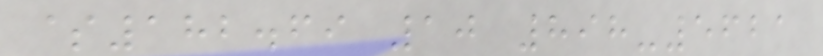$182.69 10 898-5621
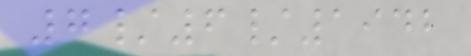7/6/1942
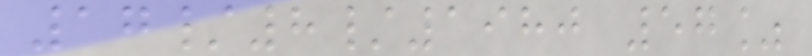17/8/1980 57%
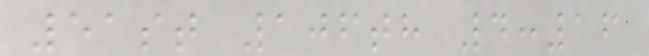51st 106th 4:16
